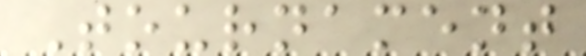Tournament
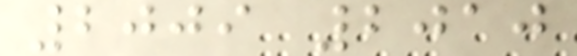2009 2010
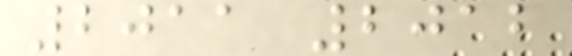2011 2012
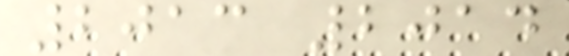2013 2014
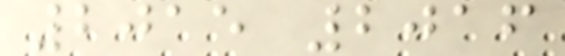2015 2016
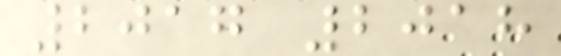2017 2018
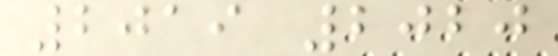2019 2020
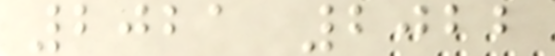2021 2022
